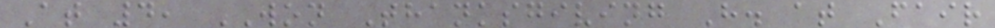At 4, WON Thanksgiving H. at Fair
